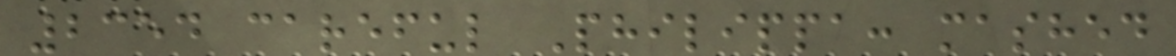2354 careful Philippa: mashed
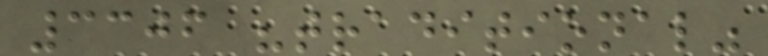3306 "traditional"
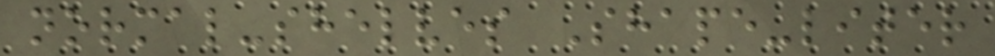normal-shelves Shape-liter
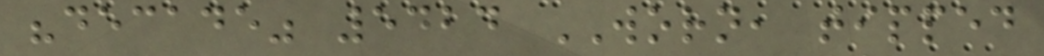"decade" 5424 WORN, tipped
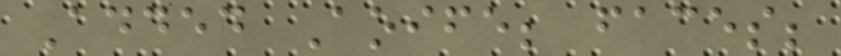Added Aoife; faces;
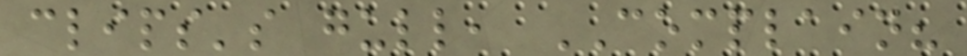clips's gull, COMPLAIN?
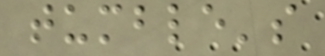tumble's
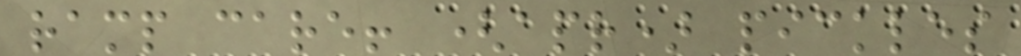ramp care! (apr) pickles
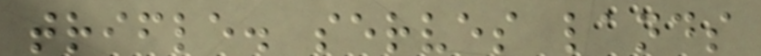trifle. serves lands
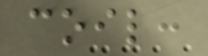coil:
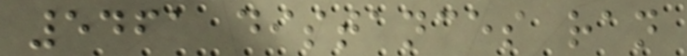5461 distances ran
